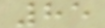85
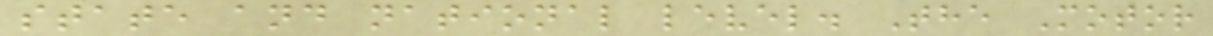state and national level. The Motor
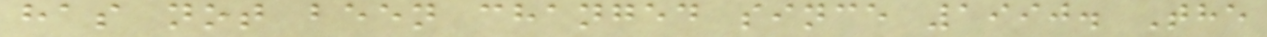has not been changed since 1990. The
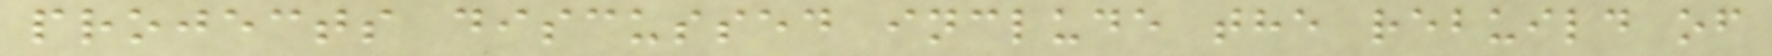projects discussed include the rebuild of
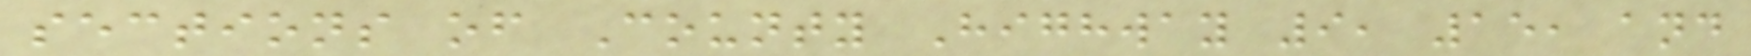sections of County Highway 9, 15, and
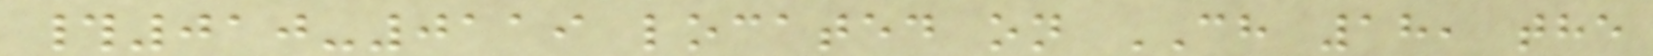#010-0119 located on CH 18, the
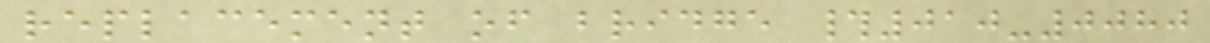replacement of bridge #010-0080
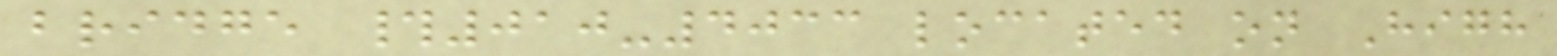bridge #010-4033 located on High
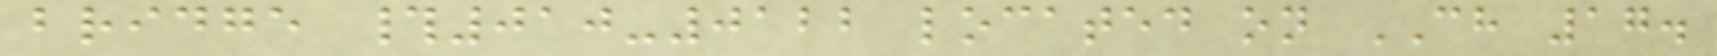bridge #010-0122 located on CH 17.
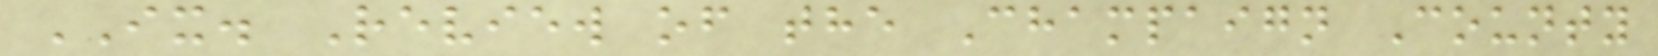IX. Review of the Champaign County
